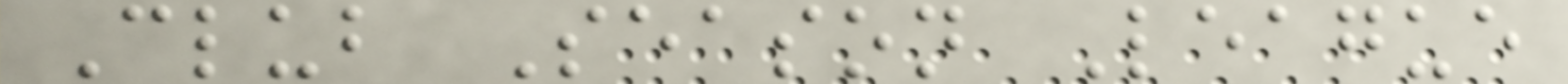Club Season League
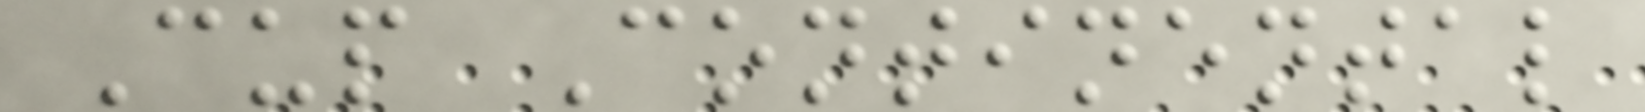Cup Continental
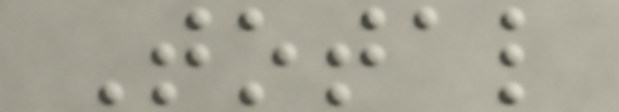Total
